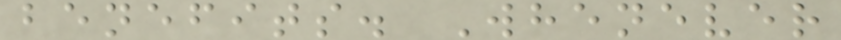benefits. Whenever
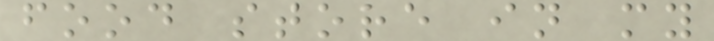food store in my
